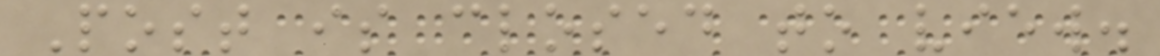Post is closed to view.
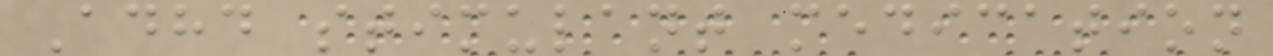Adhd stimulant medication
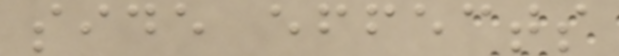side effects
